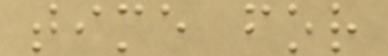time for
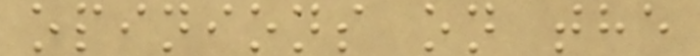opinions on the
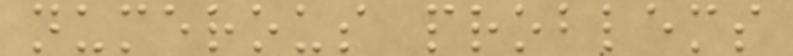numerous problems
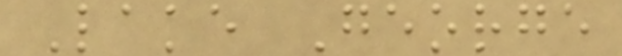Lake George
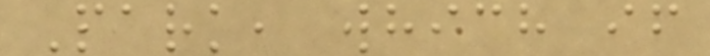Park, which if
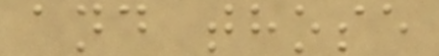and those
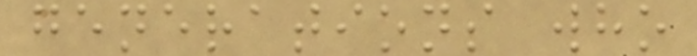generations who
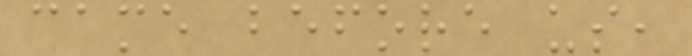came before us,
